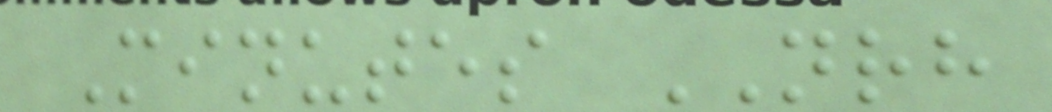Minutes NRH
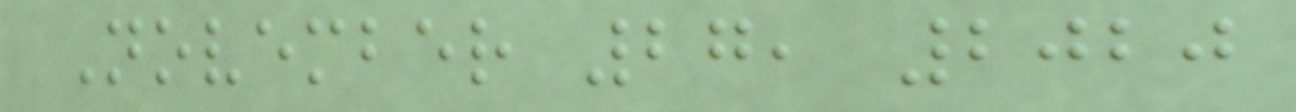November 27, 2020
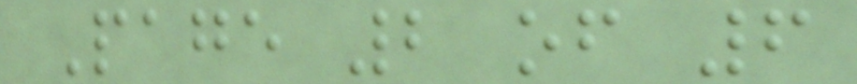Page 2 of 6
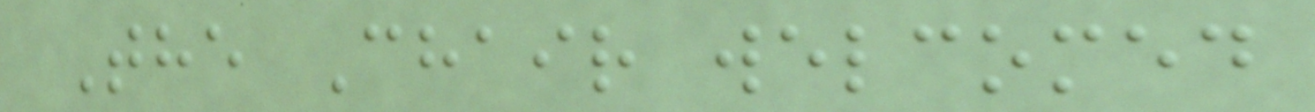The Chair welcomed
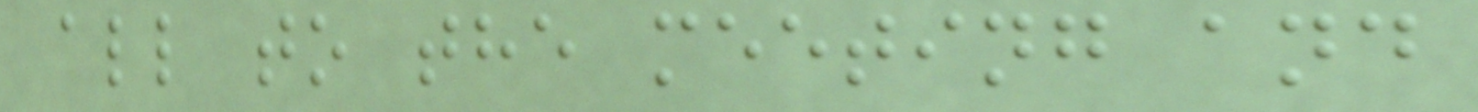all to the meeting and
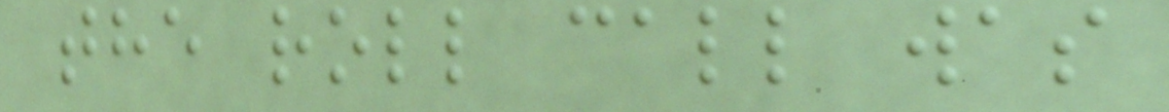the roll call was
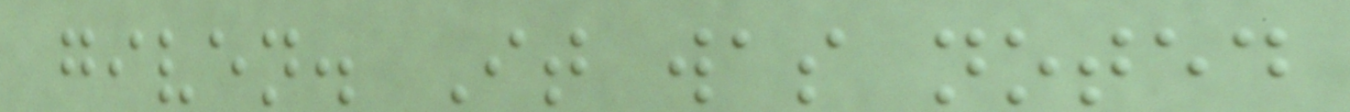given. It was noted
